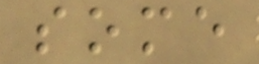some
